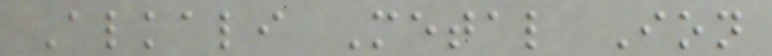Alkali Metal Ion
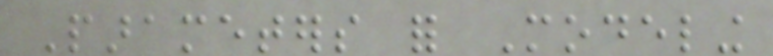Parameters for Modeling
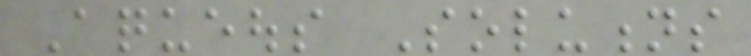Aqueous Solutions
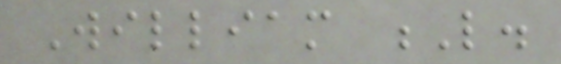William L.
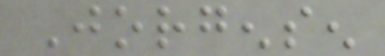Jorgensen
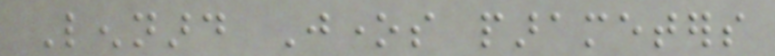Lennard Jones parameters
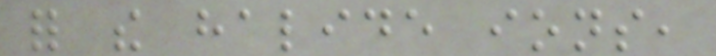for the halide ions,
